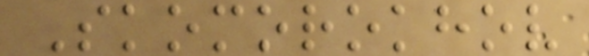Skomorokhov
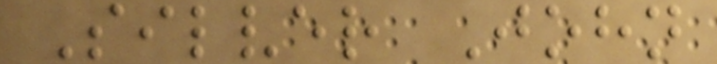Silver John
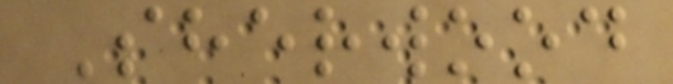Sherwood
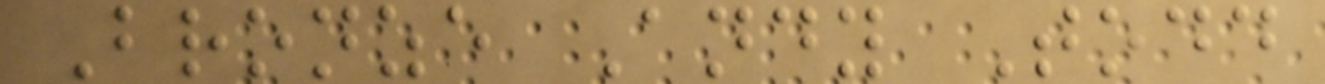Bronze Andy Todd
